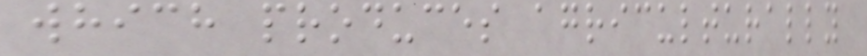which produces agriculturally
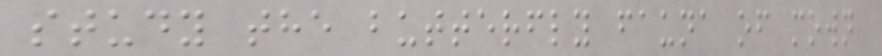study the butterfly fauna of mown
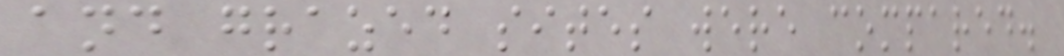and grazed sites were compared.
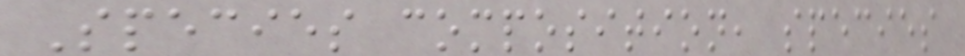Species composition, species
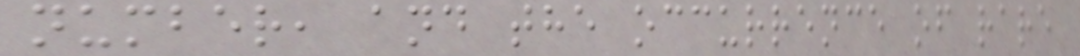number, and the occurrence of rare
